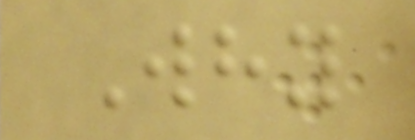Why
